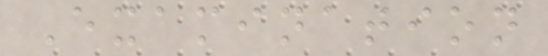Examination
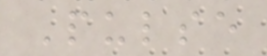Pulse
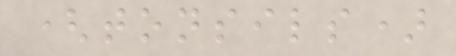(tonsils)
